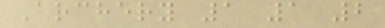Archery 1 1 2
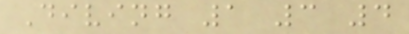Diving 1 3 4
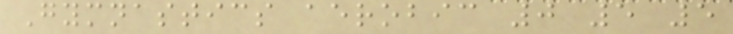Gymnastics aerobic 0 5 5
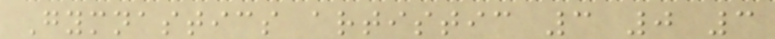Gymnastics artistic 3 0 3
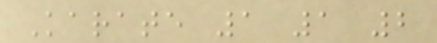Karate 1 1 2
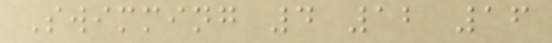Swimming 4 12 16
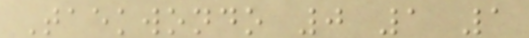Taekwondo 0 1 1
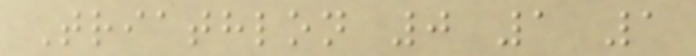Triathlon 0 1 1
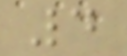4
